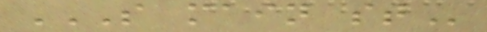S MAIN ST
